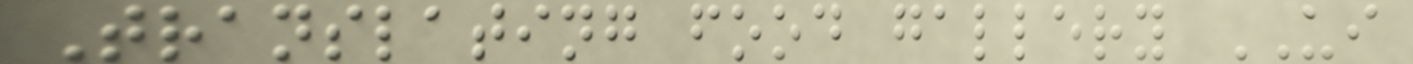Translating food gallery UI
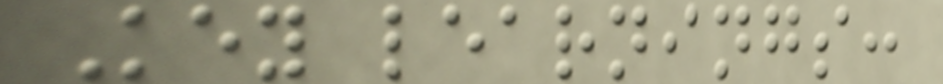Key learnings:
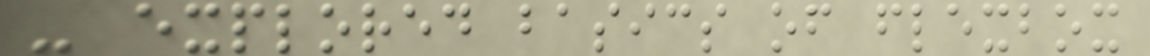- explored basics of flexbox
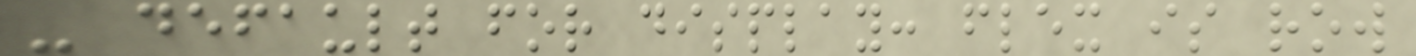- default for display: flex is row
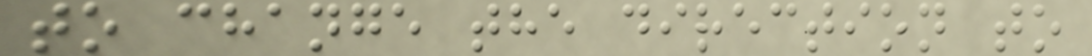to change the direction to
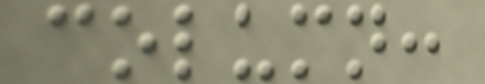column:
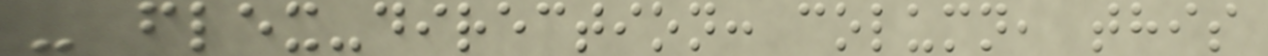- flex-direction: column, this
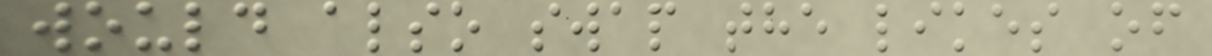would also swap the likes of
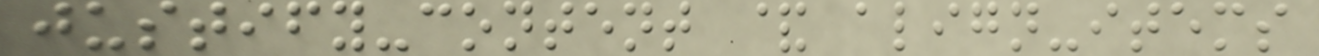justify-content & align-items
